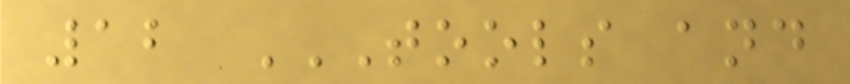12 TOOLS AND
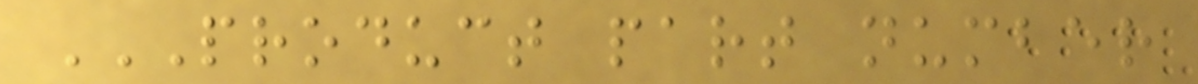PRODUCT PART NUMBER
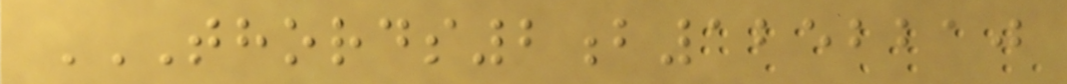THORDS2B1252210
